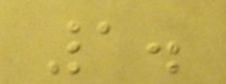1.
